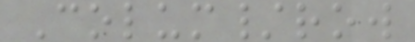Colum/row
